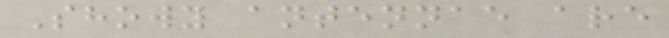Showy antennae are
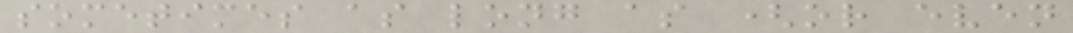sometimes as long as (or even
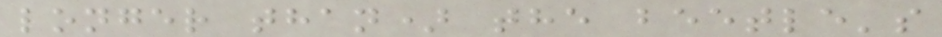longer than) the beetle's
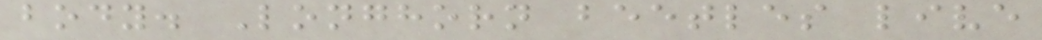body. Longhorn beetles live
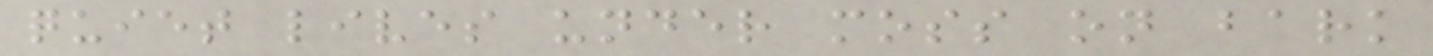quiet lives under moss on bark
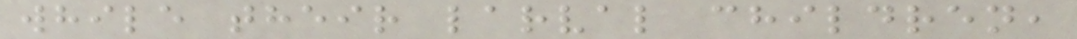while their larval children,
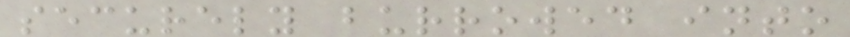securely burrowed into
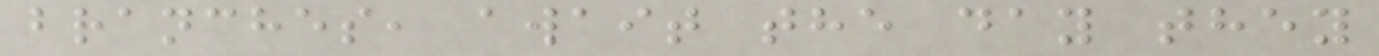branches, await the day they
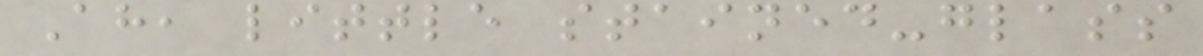Ah, little stained-glass
